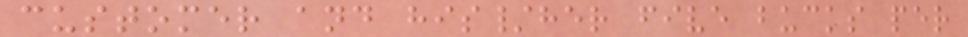customer and his/her five bucks per
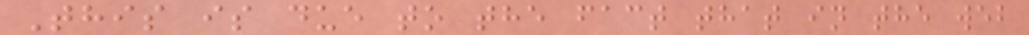This is due to the fact that in the web
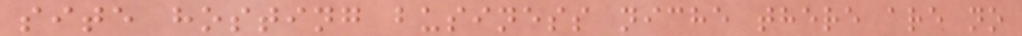site hosting business niche there are no
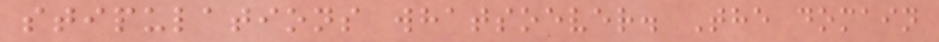stipulations whatsoever. The domain
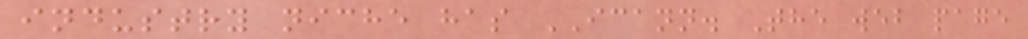industry niche has ICANN. The web page
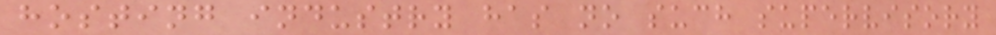hosting industry has no such supervisory
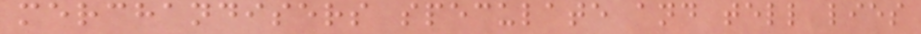merchandisers speculate and tell lies
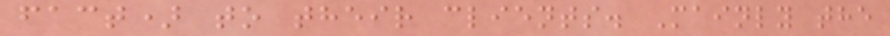fact) to their clients. Mainly the
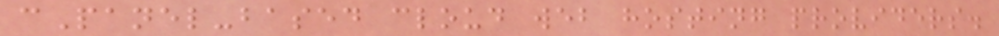cPanel-based cloud web hosting providers.
